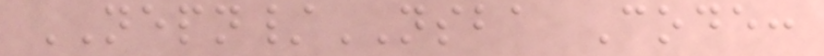NEPN/NSBA Code:
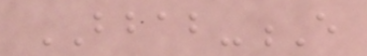BBAB-E
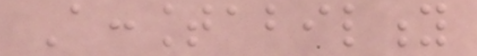Accountability
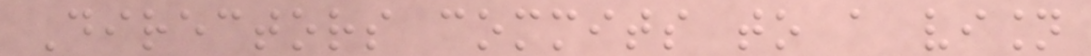Directors commits to a vision
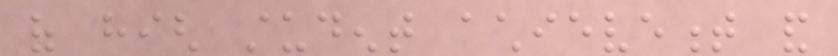of high student achievement and
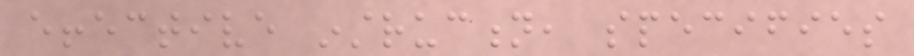effective instruction, specifies
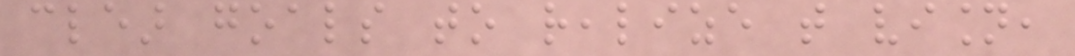clear goals to realize that vision,
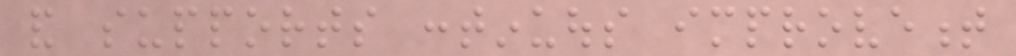and supports continuous improvement
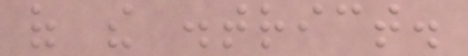of the district.
